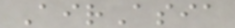AirAsia
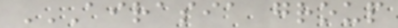AIRASIA GROUP
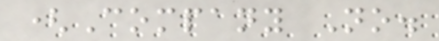(Company No.
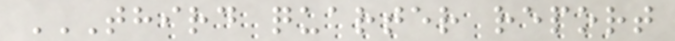THIRD QUARTER REPORT
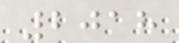2018
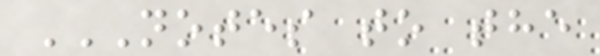NOTES TO THE
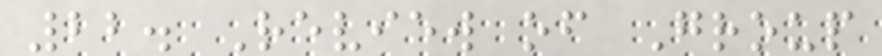22. Review of Group
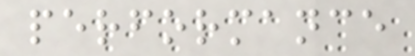performance
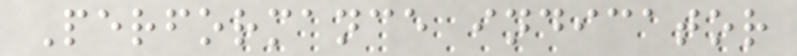Performance indicator
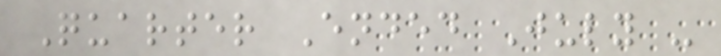Quarter Ended July -
